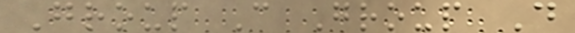Group C Group D
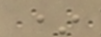*
